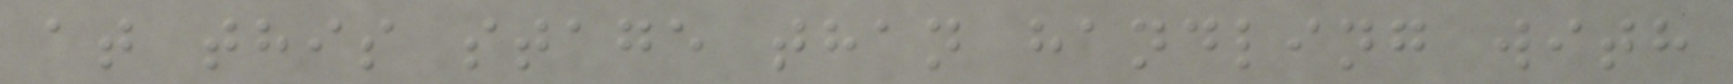at this stage than handling with
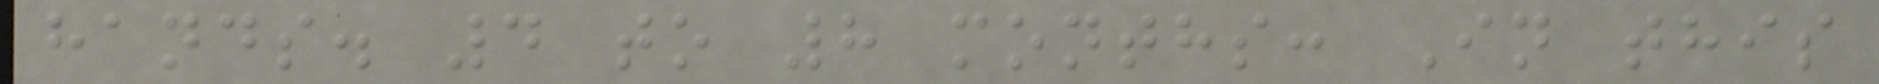hands. 4 to 8 months: In this
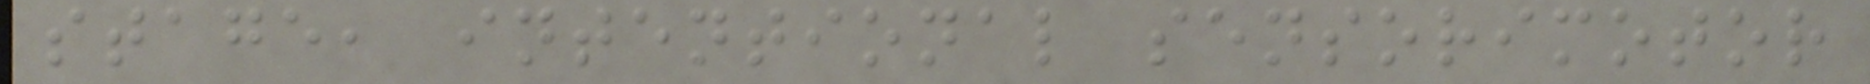stage, intentional sensorimotor
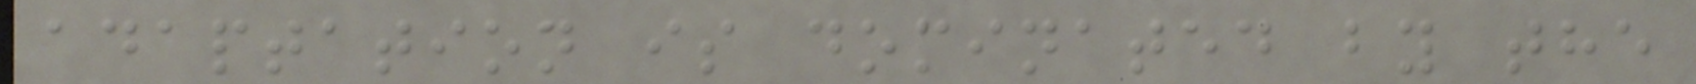adaptation is dominated by the
